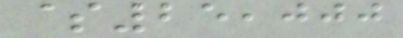$25,000
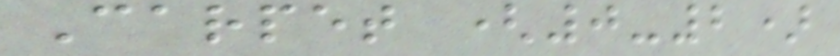Carpet (0-2)
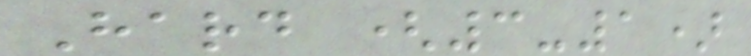Hard (3-1)
